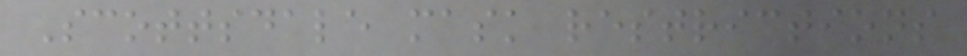Scottsdale mask restrictions
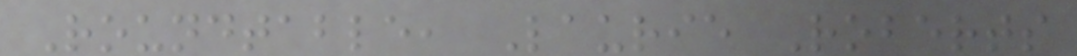Roundtable, Laurie Roberts
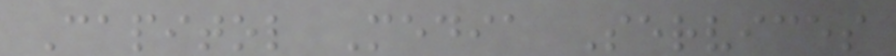Capitol Media Services
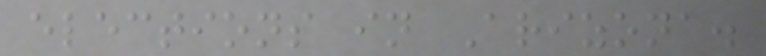elections in Arizona.
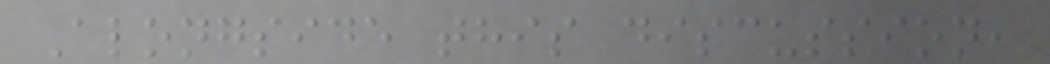Alongside this discussion,
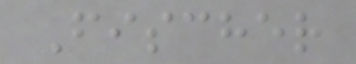Fischer
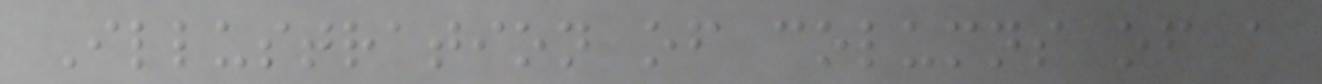Illustration of columns of a
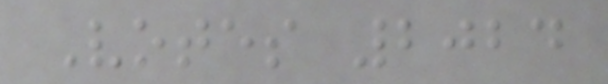Votes 2024
